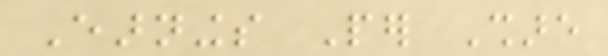Earnings Per Share
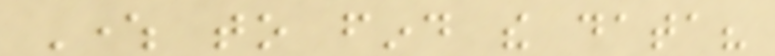Where to find the data?
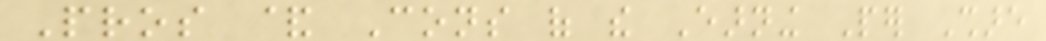Pros & Cons of the Earning Per Share
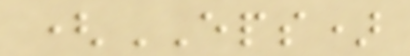(EPS)
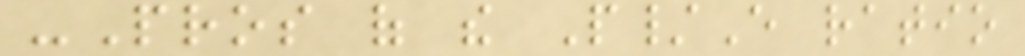-Pros of the P/E ratio
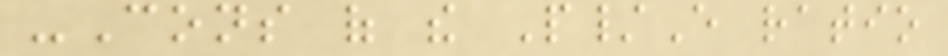-Cons of the P/E ratio
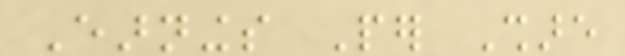Earnings Per Share
